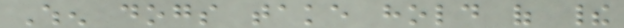When dogs take hold of their
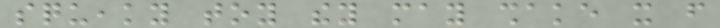squeaky toy they may shake it from
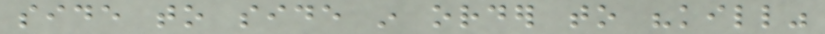side to side in order to "kill"
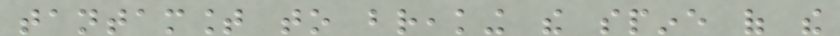tantamount to breaking the spine of the
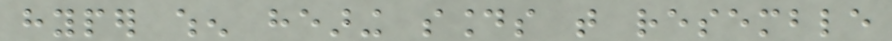hyper when hearing sounds that resemble
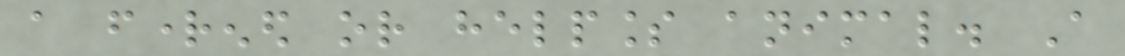a frightened or helpless animal. A
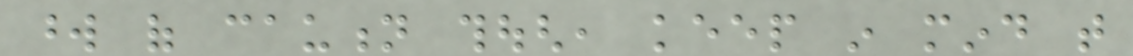word of caution though, keep in mind that
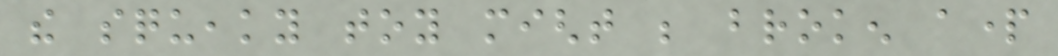the squeaky toy might be broken apart
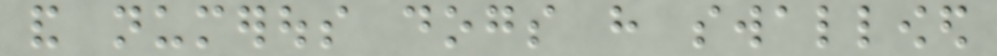and numerous dogs have swallowed
